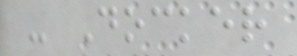- Docker
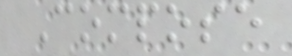Compose
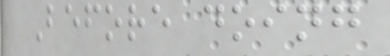Before doing
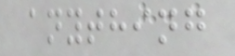anything
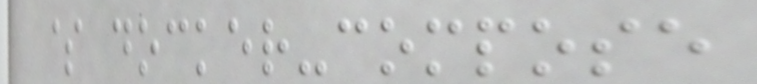$ docker-compose
